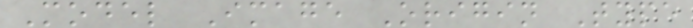Model Image Origin Type
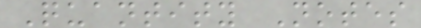Quantity Notes
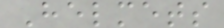Helmets
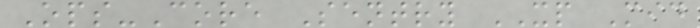Ops-Core Sentry XP Mid
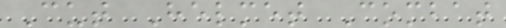Cut Helmet Combat
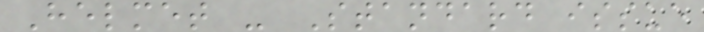Helmet - Standard issue
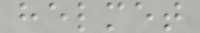helmet
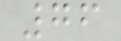76
